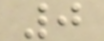0
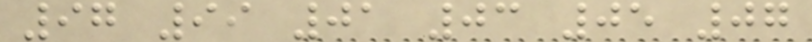97 99 01 03 05 07
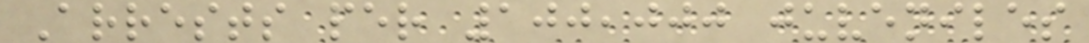Arrests per 100,000 juveniles
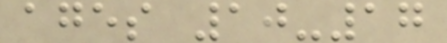ages 10-17
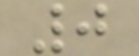0
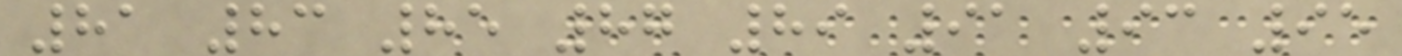81 83 85 87 89 91 93 95
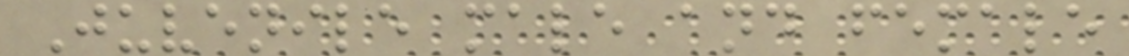Juvenile male and female
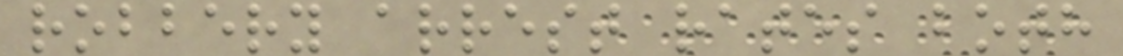robbery arrest rates both
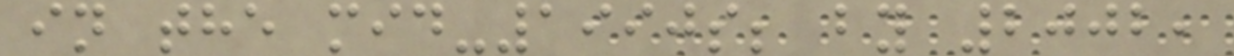in the mid-1990s; by 2002,
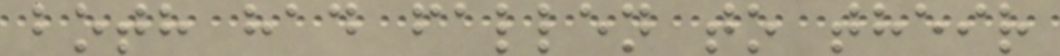both had fallen to their
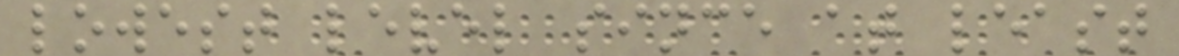lowest level since at least
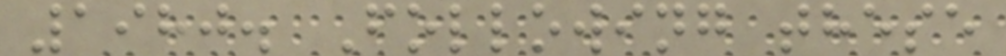1980. Following these
